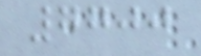7700
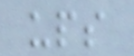ups
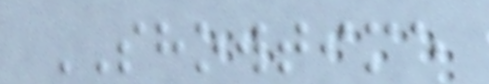SHOWTIME
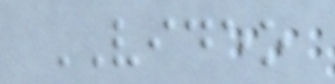VIDEO
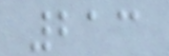213
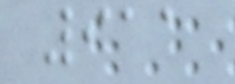911
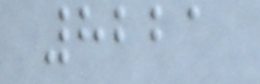8221
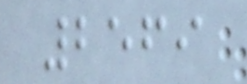2569
